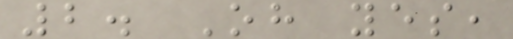2. Oh yes,
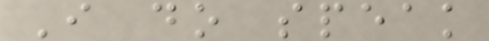I do speak
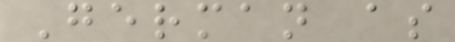German as
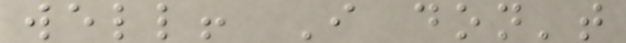well! I don't
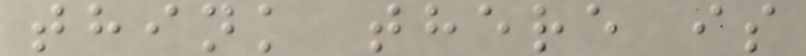think there is
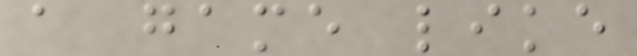a game like
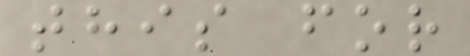this for
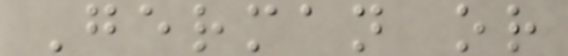German or
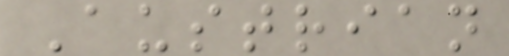Austrian
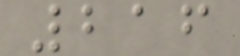216
